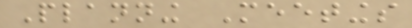Planning Meetings
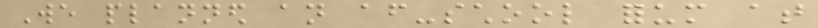We planned an after-school forum at
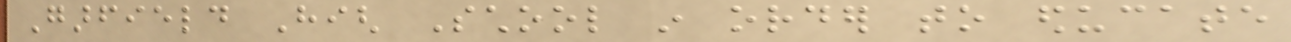Garfield High School in order to educate
